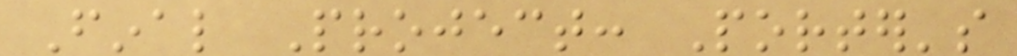Final Project: Porter's
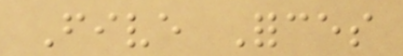Five Forces
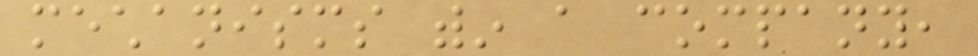mechanisms within a company,
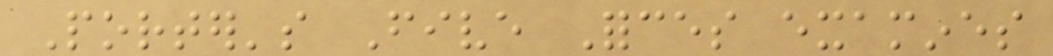Porter's Five Forces examines
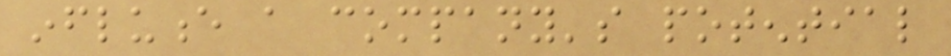influence a company's potential
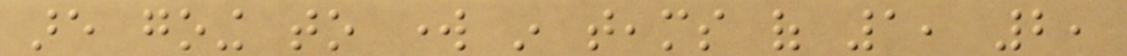are going to work in teams of 1, 2,
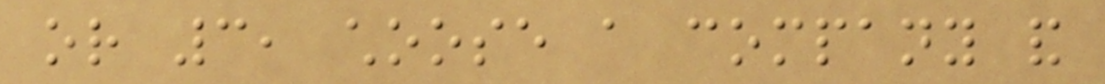or 3, choose a company and
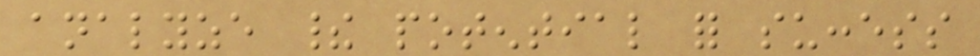analyze their potential for success
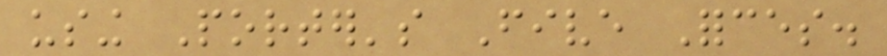using Porter's Five Forces.
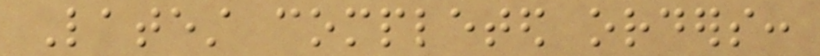Latest completed orders:
